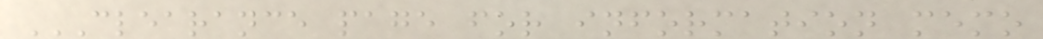CLEARANCE PAGE FOR INFORMATION MEMO
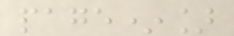page*]
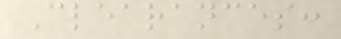Clearances:
